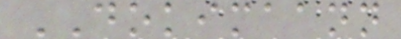DOKIMAANN
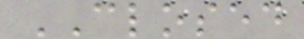CLOSED
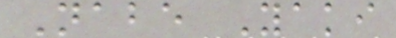Nabe Yaki
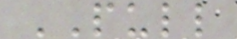PULL
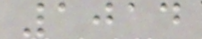1014
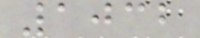1032
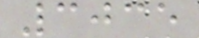3035
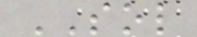SOL
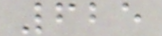625
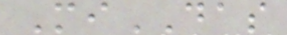MiDAS
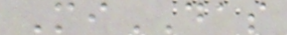MiDAS
